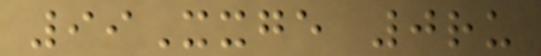99Xxge 0ru
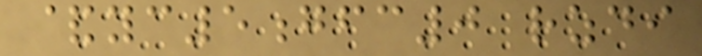&yc5gfc0 rzdi
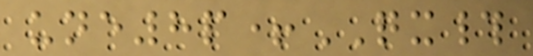une8p+QX#
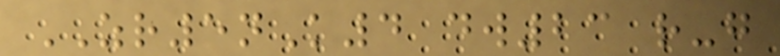ZR5nK4 dw23 r-g
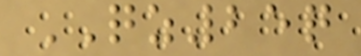QZ25q
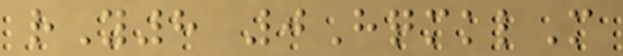rY8 0HqmklM
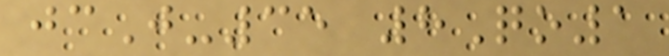jcJ-35 8Qo1
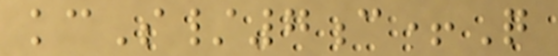kcS/7c+Q
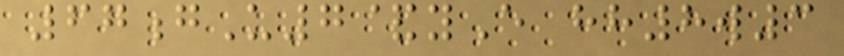67gU7&yE hh8w3
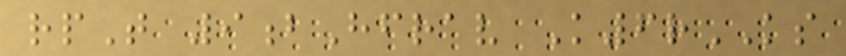rpT 9bHfrav K6rKS
